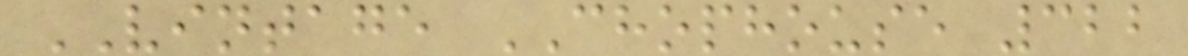VINTAGE CHOPHOUSE 322
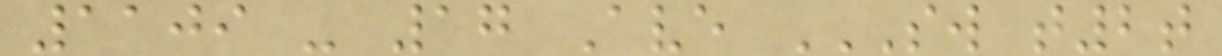1109 - 17 Ave SW T2T
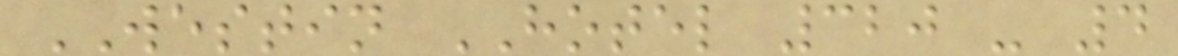WESTIN HOTEL 320 - 4
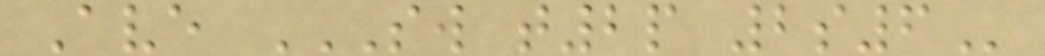Ave SW T2P 2S6
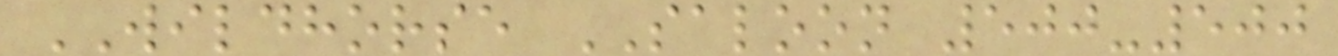WILDHORSE SALOON 500-500
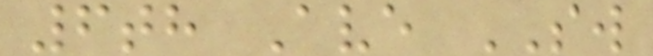6th Ave SW
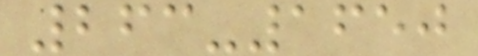263-1650
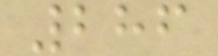286
